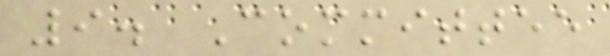9. Committee
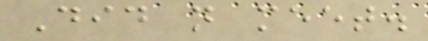Did not meet.
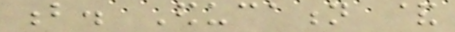b. Education &
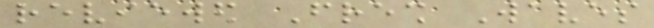reviewed Fresh Waves
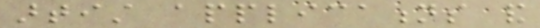artist applications and
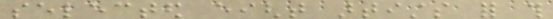selected eight artists for this
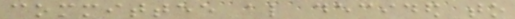committee also decided to
